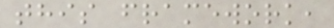this framework,
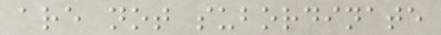are not subordinate
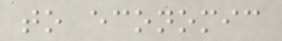to economic
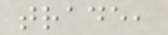trade,
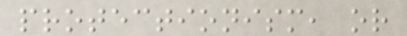protectionism, or
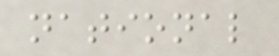national
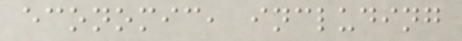economic, including
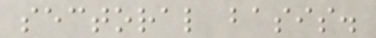sectoral basis.
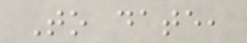To date,
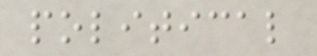political
